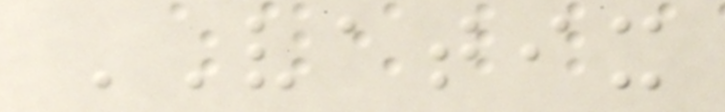VATIX
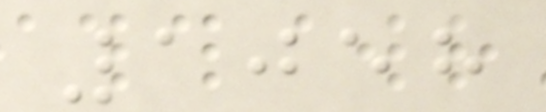1058
